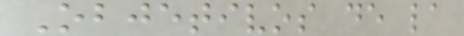Objetivos de la
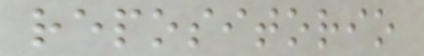repositorio
